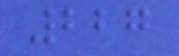227
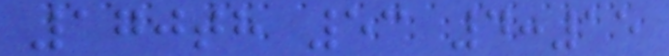170th 53 4:15
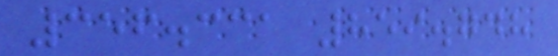356.331 859.748
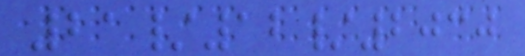21/12/2030
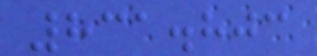831.803
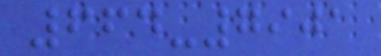664-7901
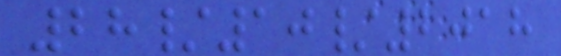28/10/2018
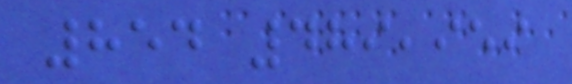854 489,959
